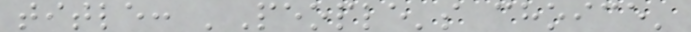title: 'People's choice'
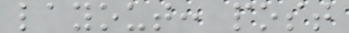layout: post
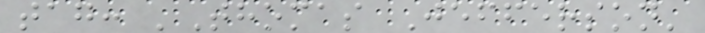tag: 'Thomas Jefferson'
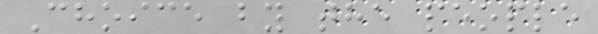Choice by the people
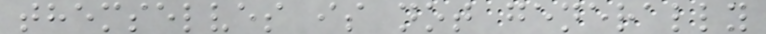themselves is not generally
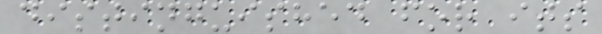distinguished for its
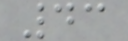43
